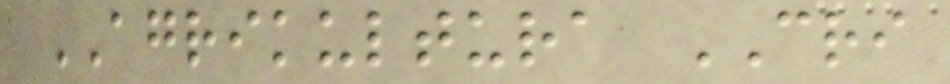AGRIKULTURA CRI
